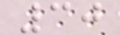30
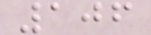106
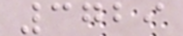3729
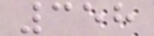358
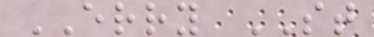ERRY ST
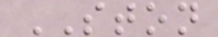STON
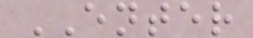ENTER
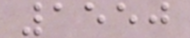1550
